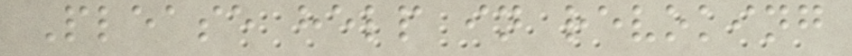Please help in revoking
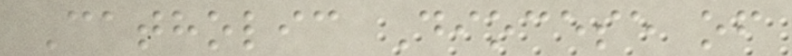Catholic Diocese of
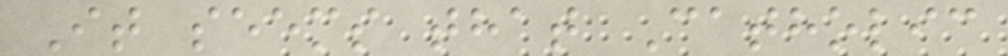It seems that Catholic
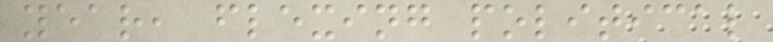year, flexing political
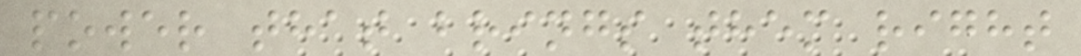power that brings them right
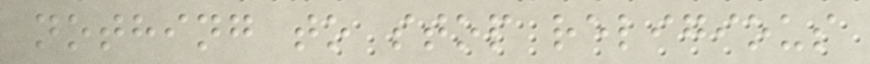nothing to stop religious
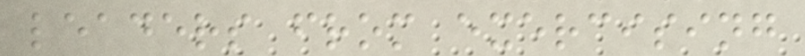leaders from exercising
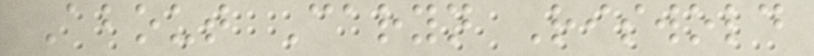About Caryn Riswold
